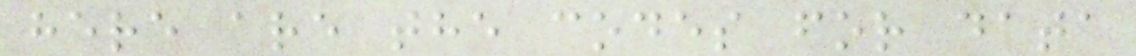here are the codes for data
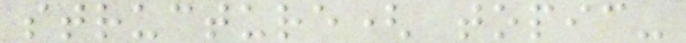structure( topic-
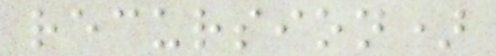recursion)
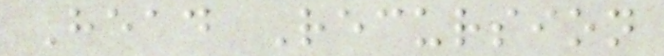Head Recursion
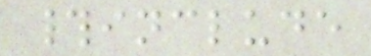#include
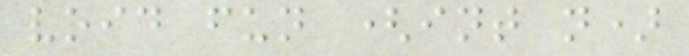void fun (int n)
